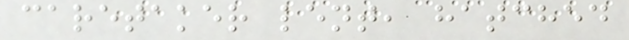caretaker lent, hatched
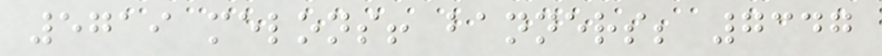5719 melons! banners; 7347
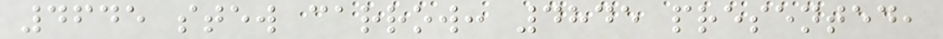4645 stew carrow: 4845 presented,
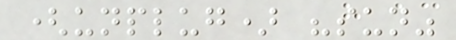(unplug) "sun"
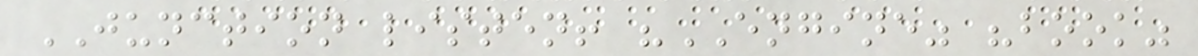JUNCTION listen! "ENGINE" "book"
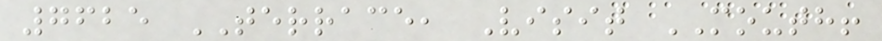7625 TERRACE, Visit MOUTH!
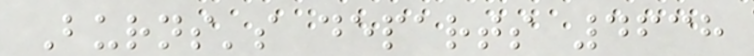Burns's departs 4638
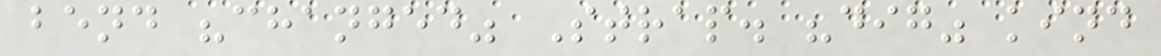bend "changed" Strap. "dig" kind
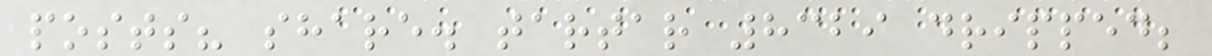posts? share. tartar 8329 dripped;
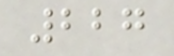227
